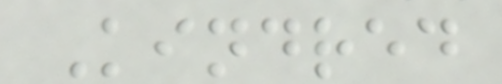Kindred
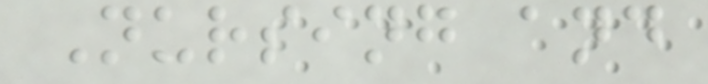Nursing and
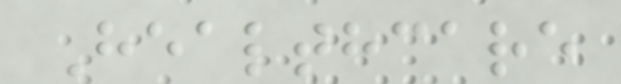Healthcare
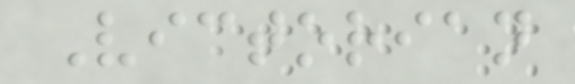Victorian
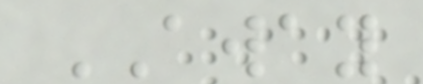AWAY
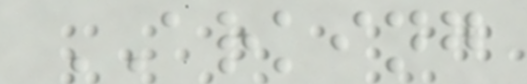ARKING
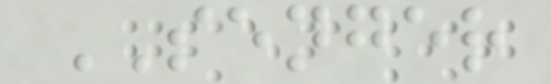SENGER
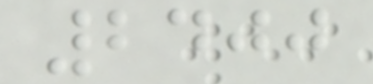2400
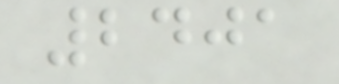2401
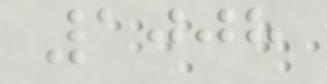1008
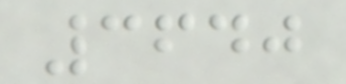3640
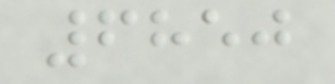6850
